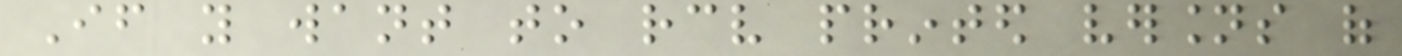If you want to receive printed versions of
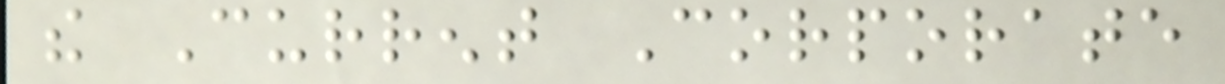the Current Corporate
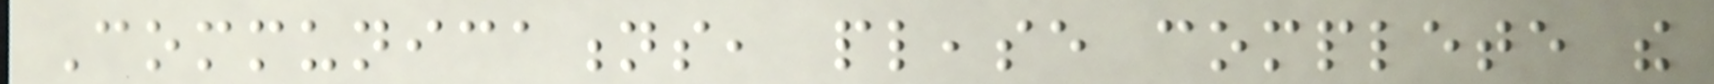Communications, please complete the
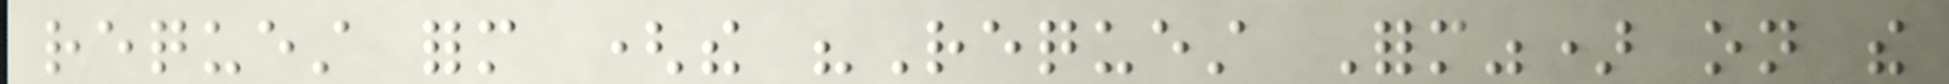request form (the "Request Form") on the
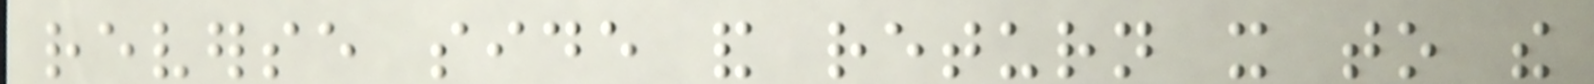reverse side and return it to the
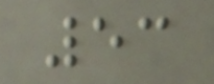53
